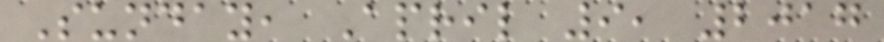Sunday, April 9, 2017
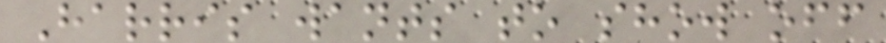Harris wants to show off
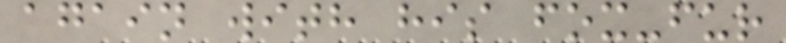again with his fox-fur
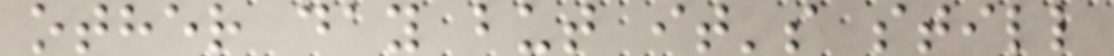other day but it's still
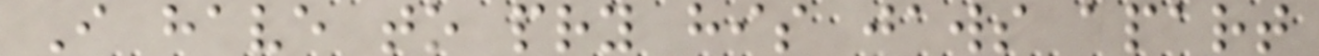I have to pry his jaws apart
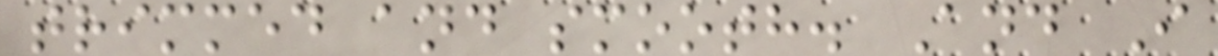trimmed and smooth. And I
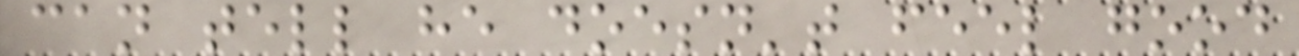can tell he doesn't feel good
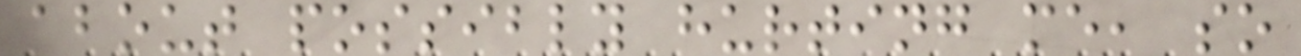about possibly hurting me, so
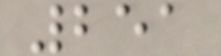251
